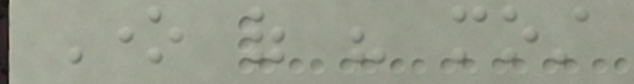One of his most
